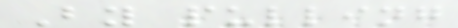By pulling
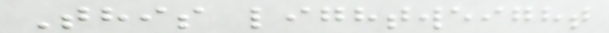This lightweight
